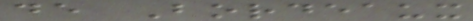de Bordeaux
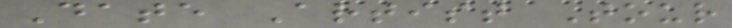Date Artist Tour
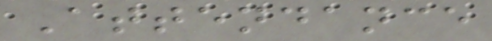Attendance
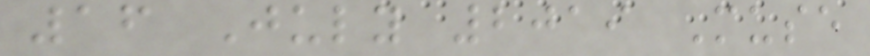16 July 2019 Muse
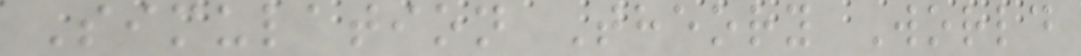Simulation Theory World
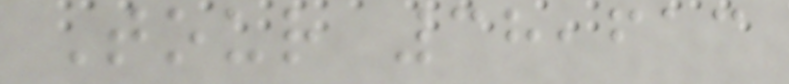Tour 38,613
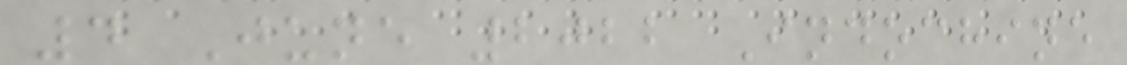4 June 2022 Indochine
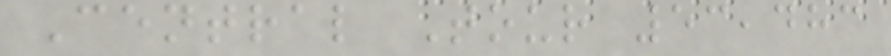Central Tour 53,483
